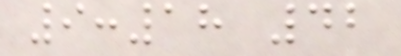9:18 42
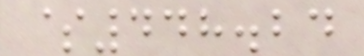$448.24
